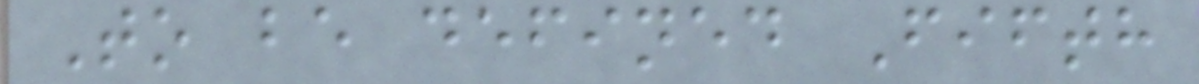To be defined Fifth
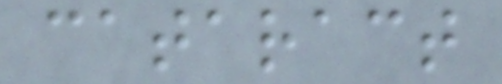cataract
